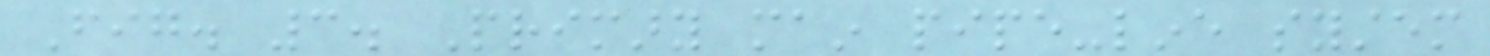Fig. 3. Primary main pipe-line system
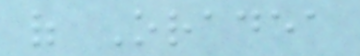of Oradea
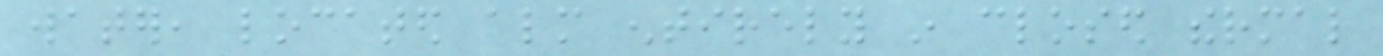water, located almost entirely in closed thermal
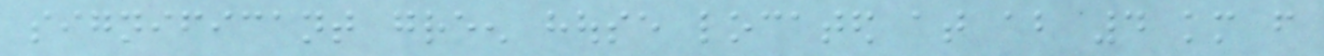significant green house located at about 4 km from
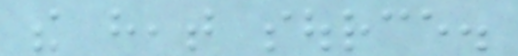the heat source.
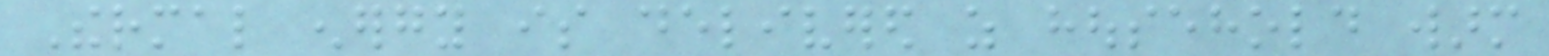Thermal energy is delivered as household warm
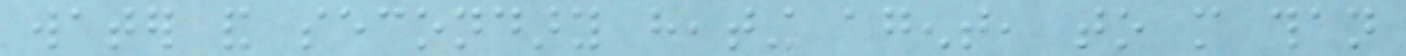water and secondary heating agent, to more than
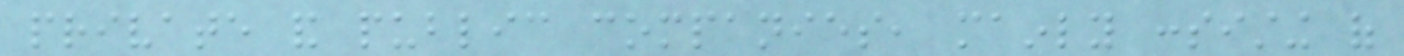private and public companies, mainly consisting of
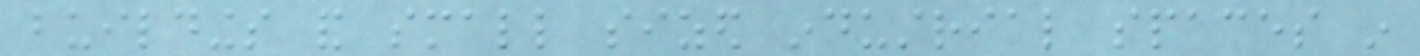buildings and small sized industrial spaces in
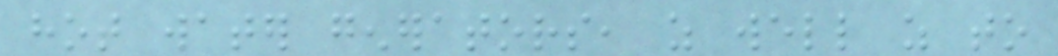hot water generators, as well as to
